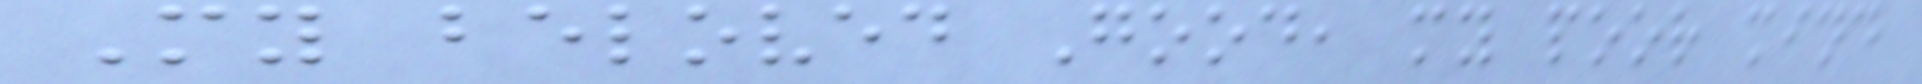My beloved Good, my poor mind
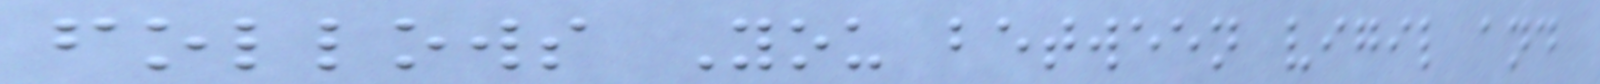follows You between vigil and
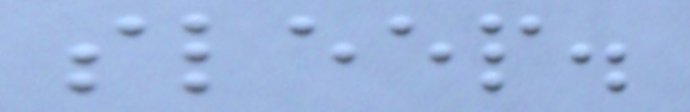sleep.
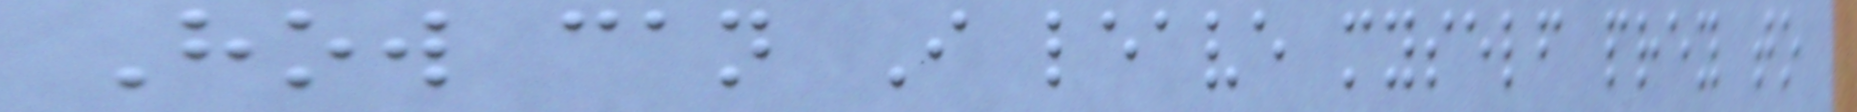How can I leave myself prey to
